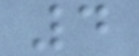4
